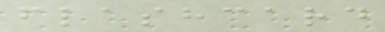flashcard
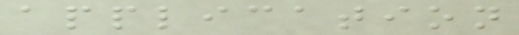application
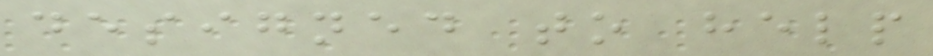designed to help
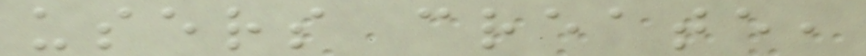users create,
